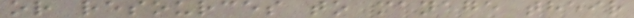or resources to manage their
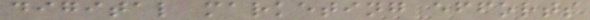digital marketing efforts
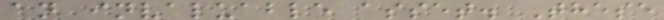an invaluable asset. These
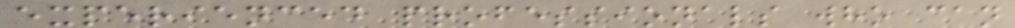experienced professionals who can
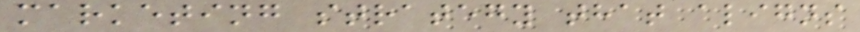marketing strategy that aligns
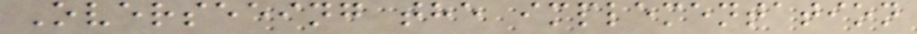Overseeing the implementation
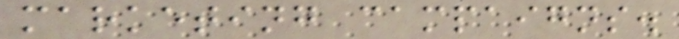marketing campaigns.
